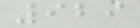929
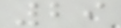29
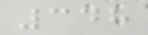348
